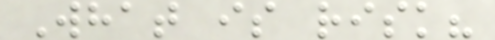What is risk?
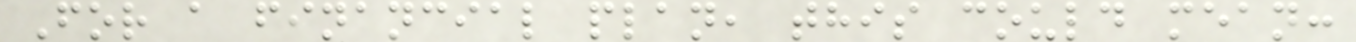For a financial plan, this could mean:
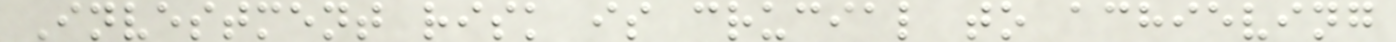Investment risk is crucial to achieving
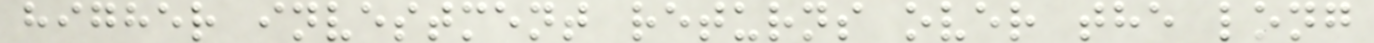higher investment returns over the long
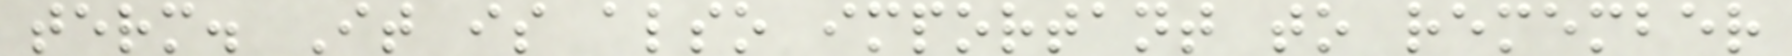term. It is also important to remember
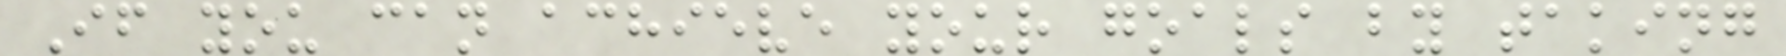If you can achieve your goals by taking
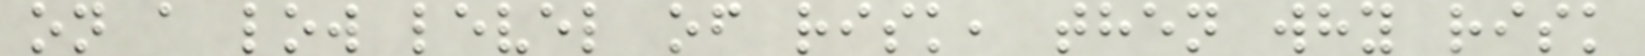on a low level of risk, then why risk
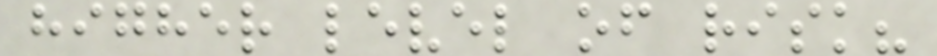higher level of risk?
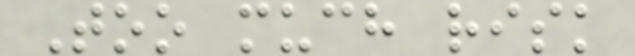Too much risk
